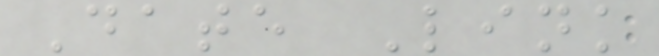Date Link
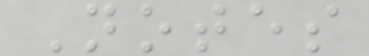Notes
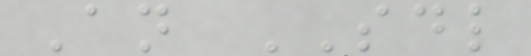An SDL
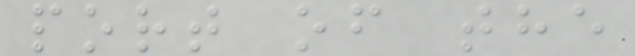port of the
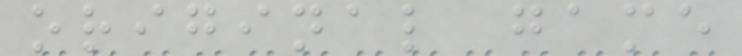original game
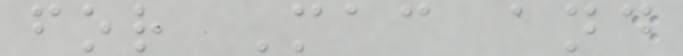for Mac and
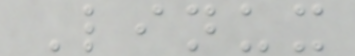Linux
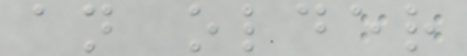an older
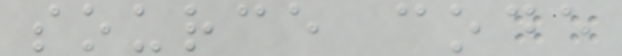source code
